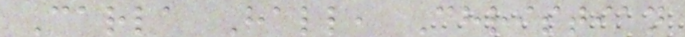Carla Hall, Christian
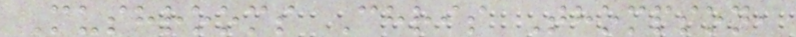Mushrooms Chris Thompson,
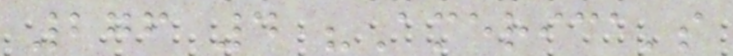276 4 "America's
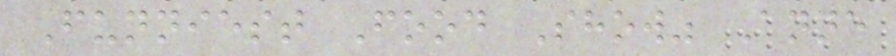Funniest Food Show" Anne
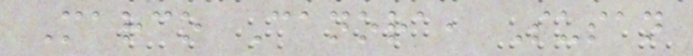Marco Canora, Susan
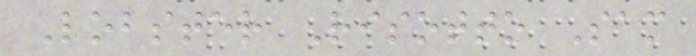Lobster Risotto Sam
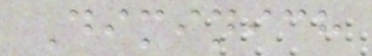Diminich
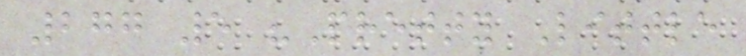277 5 "Pretty Little
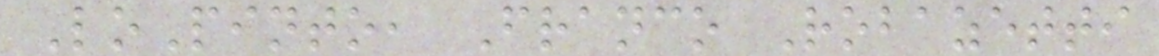LoPinto, Franco Robazetti
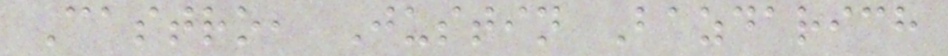Castro, Justin Bazdarich
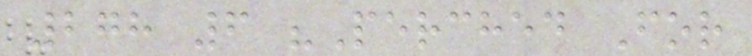278 6 "Perched For
